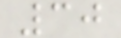30
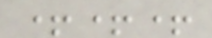+++
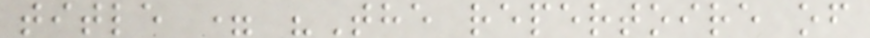title = "The repertoire of
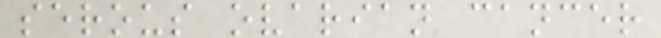serous ovarian cancer
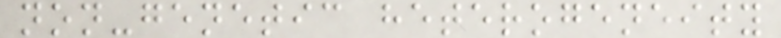non-genetic heterogeneity
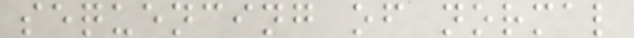sequencing of normal
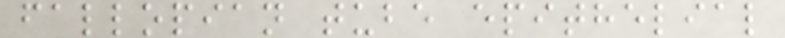fallopian tube epithelial
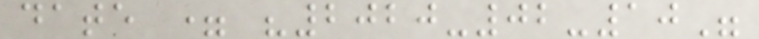date = "2020-02-10"
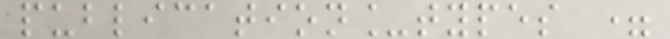publication_types =
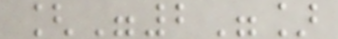["2"]
